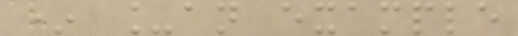* _an example
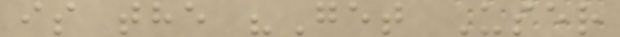is the "Get User
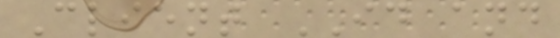Client ID and
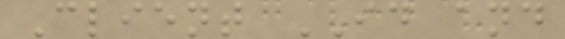Client ID and
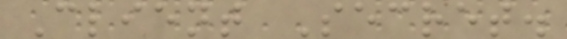Client Secret.
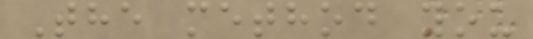The method you
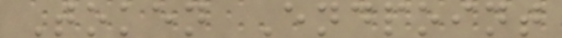Token Endpoint
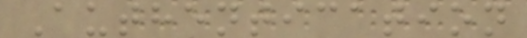Authentication
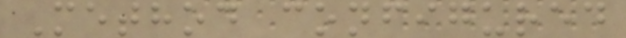Method configured
